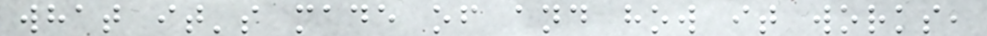what it's made of and how it works,
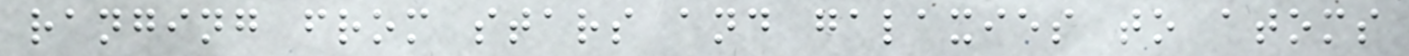ranging from stars and galaxies to atoms
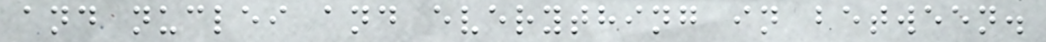and nuclei and everything in between.
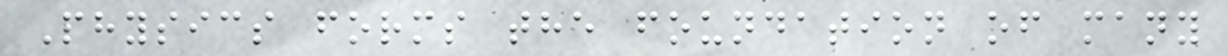Physics forms the foundation of many
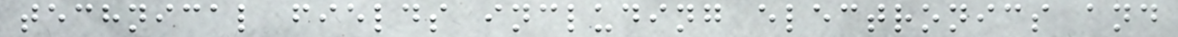technical fields including electronics and
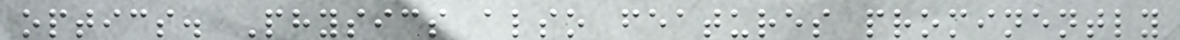optics. Physics also features prominently
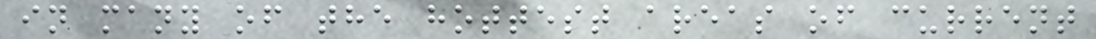in many of the hottest areas of current
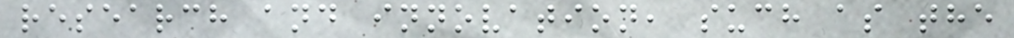research and innovation, such as the
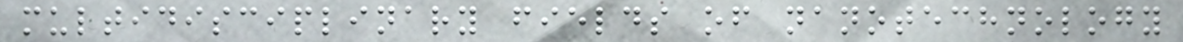multidisciplinary fields of nanotechnology
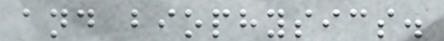and biophysics.
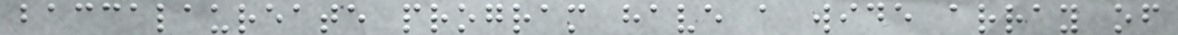baccalaureate program have a wide array of
